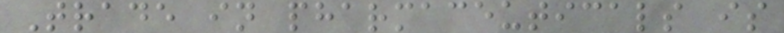Trade in pharmaceuticals is
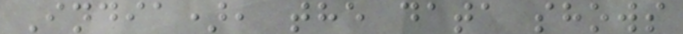India), the data shows
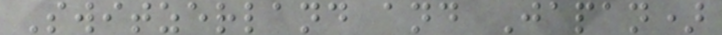Switzerland and Japan)
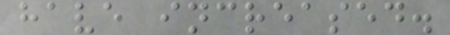have increased.
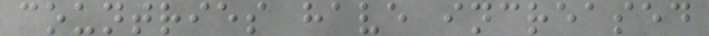countries have increased
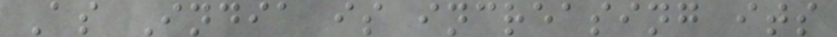As India is increasing its
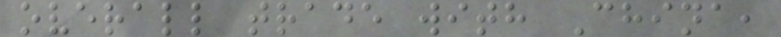overall trade with China,
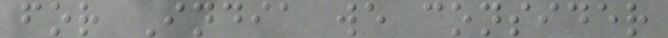for India we consider
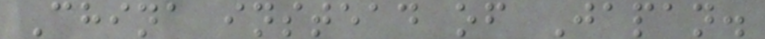China instead of Japan.
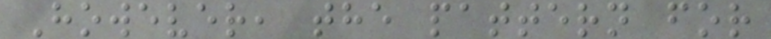However, the pattern for
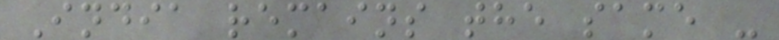India remains the same -
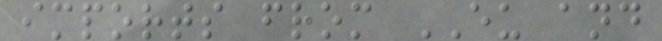imports from EU and
